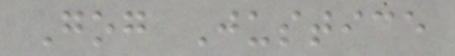Gog Justice
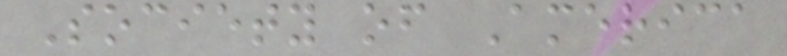Society of America
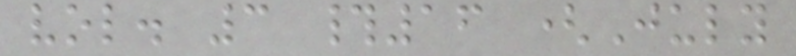vol. 3 #16 (July
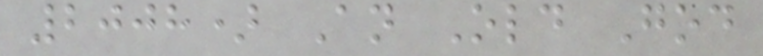2008) An Old God
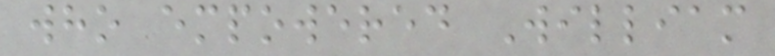who empowered William
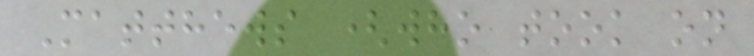Matthews (who took on
